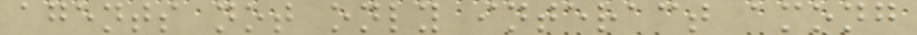agents not only interact among
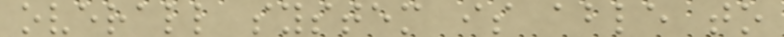overall system is able to
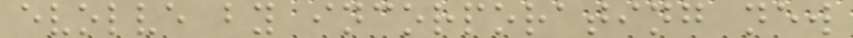evolve by incorporating new
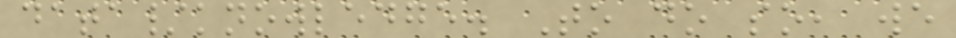data/knowledge. To do so, we
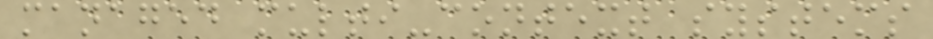managed multi-context systems
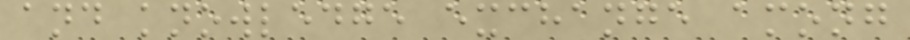and knowledge exchange among
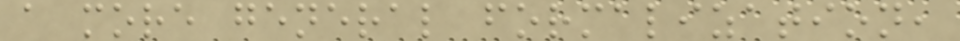a more general formalization,
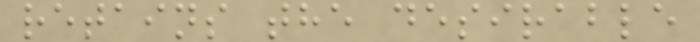retains the desirable
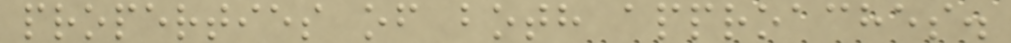properties of both approaches.
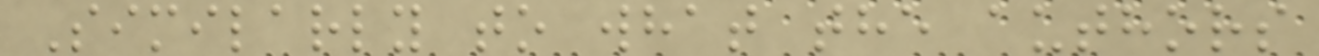Similarly to what the authors
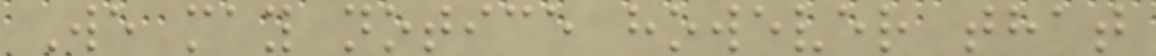We may notice however that
